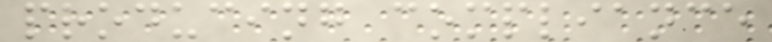producing compliance
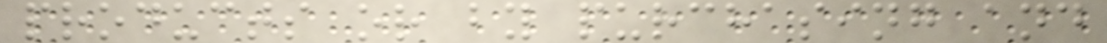products or by purchasing and
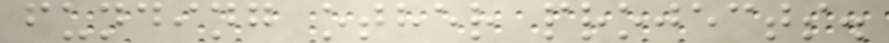funding other projects.
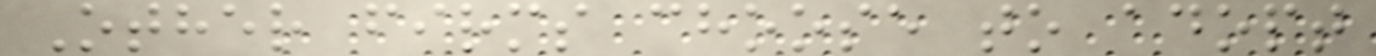Other firms choose to adopt
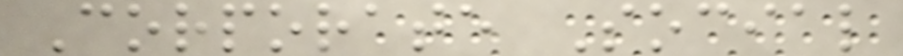Corporate Social
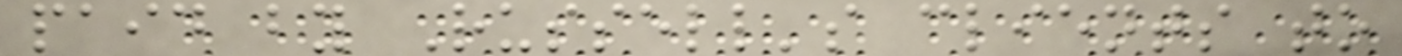paid by Russell's clients to
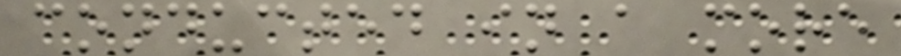conducted in a more
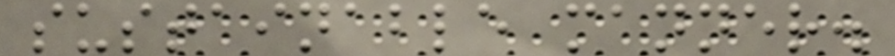sustainable manner.
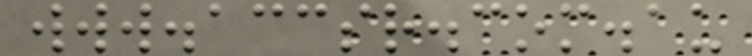www.accsr.com.au
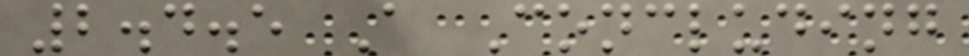2.4.5 A Concluding
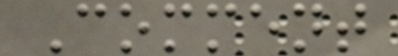Comment
